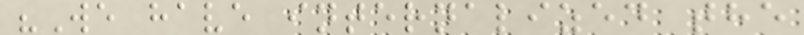"We have internalized the
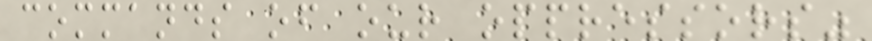commands of our oppressors"
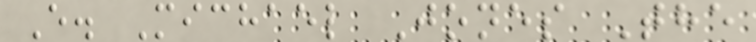E. Michael Jones The
